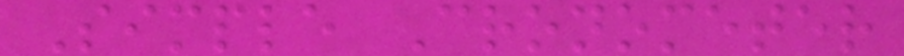Simple Cronometer
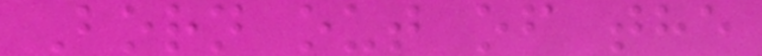Born out of the
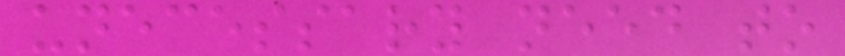unecessary need to
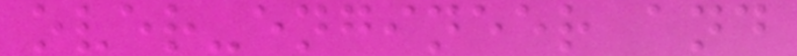over-engineer and
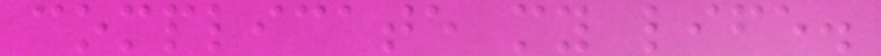complicate my life.
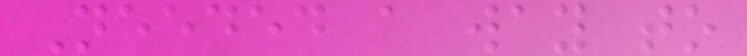Needed a way to
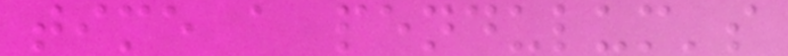time a pendulum's
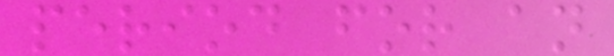period for an
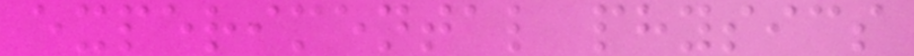experimental physics
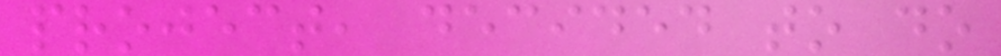project, decided to do
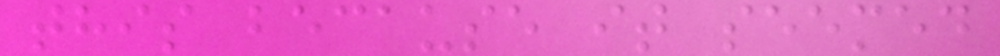this because it seemed
